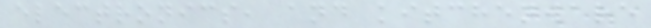electronics, and kitchenware
